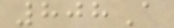808A
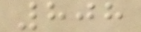808
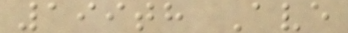199th Ave
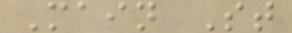Main St
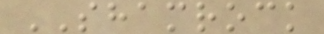SHAMROCK
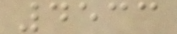4533
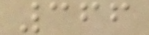366
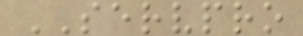SERVPRO
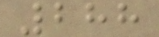288
